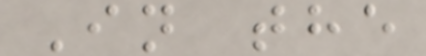In the
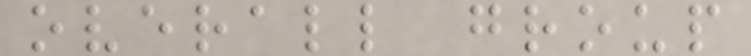overall group
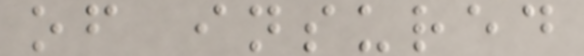of insured
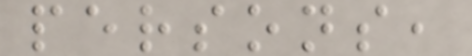persons,
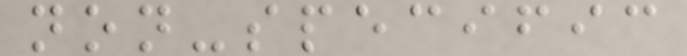non-specific
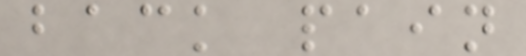back pain
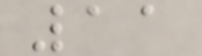11
